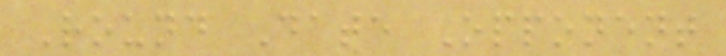Round Date Opponent
